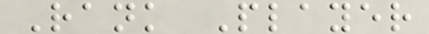Rank Player
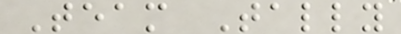Team Tally
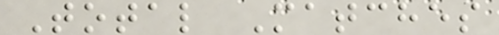Total Matches
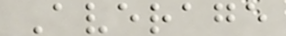Average
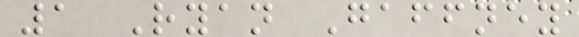1 Ryan Gaffney
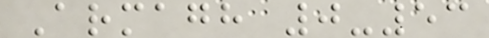Armagh 0-53
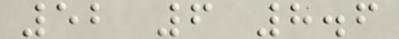52 6 8.6
